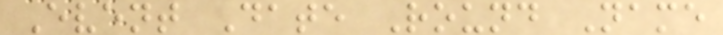Event Date Round Name
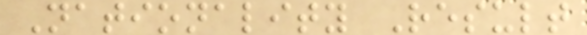Nationality Result
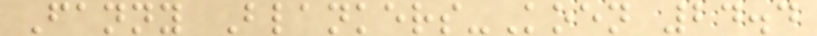Fanny Blankers-Koen 24.4
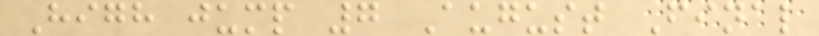High jump 7 August Final
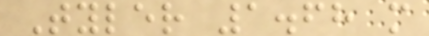Tyler 1.68 m
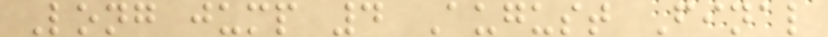Long jump 4 August Final
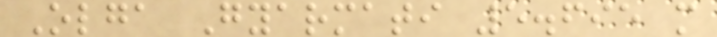Olga Gyarmati 5.695 m
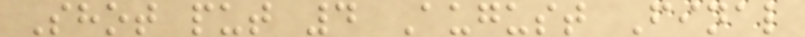Shot put 4 August Final
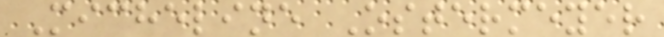Micheline Ostermeyer
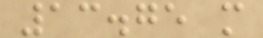13.75 m
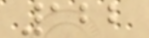122
